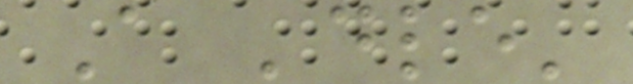A 'dle'
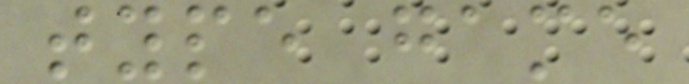type game
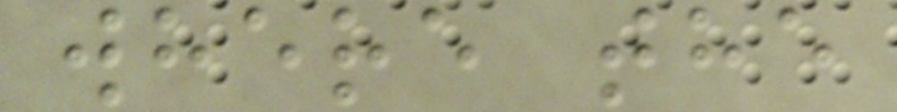where the
